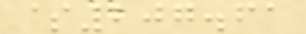$207.61
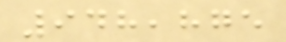948,875
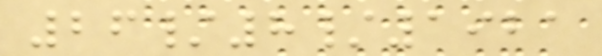26/8/1921
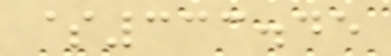$333.45
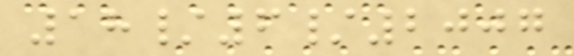18/6/2007
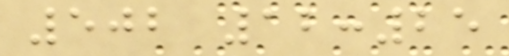502 12:25
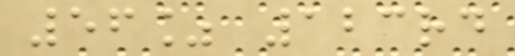56% 123rd
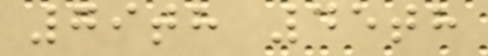79th 45th
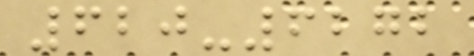620-6272
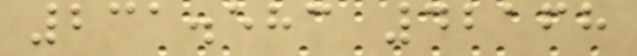231.583 42168
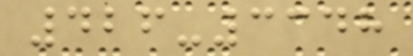426-3348
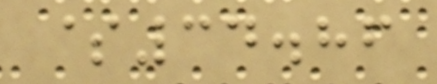$34.86
